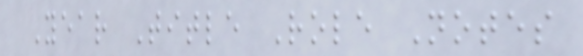Year Title Role Notes
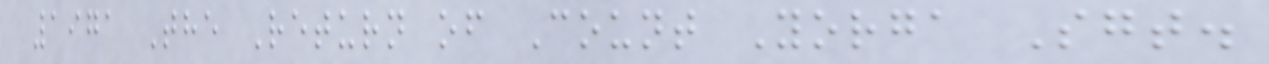1971 The Return of Count Yorga Sgt.
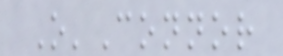O'Connor
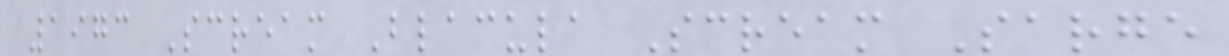1973 Scream Blacula Scream Sarge
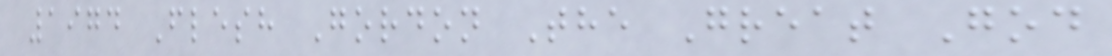1974 Flesh Gordon The Great God
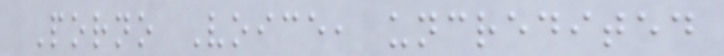Porno Voice, uncredited
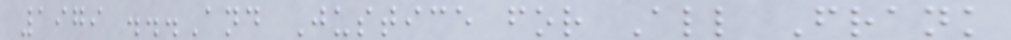1979 ...And Justice for All Frank
